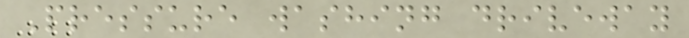Pressure washing driveway
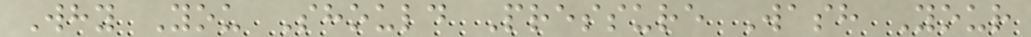Why You Should Pressure Wash Your
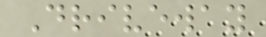Driveway
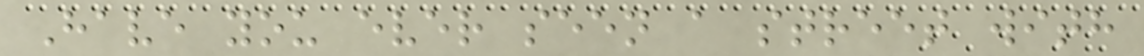Have you ever seen a street with
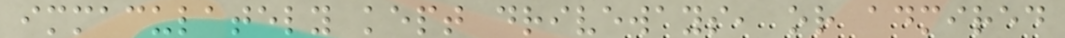immaculately kept driveways, or admired
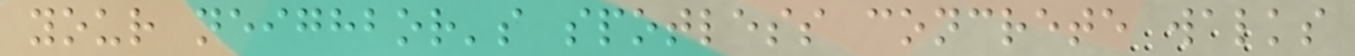your neighbor's spotless concrete walks
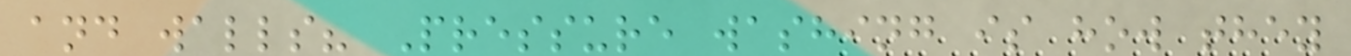and walls? Pressure washing is how they
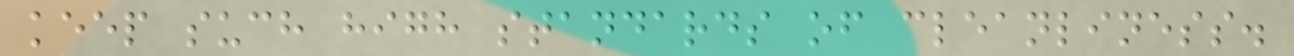keep such high standards of cleanliness.
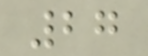27
